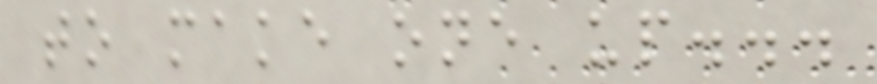to make one up...
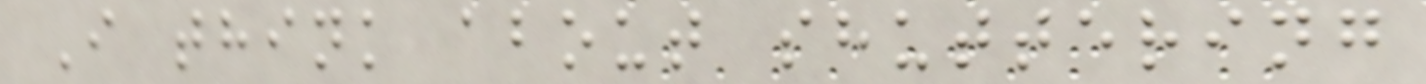I think about shuttering
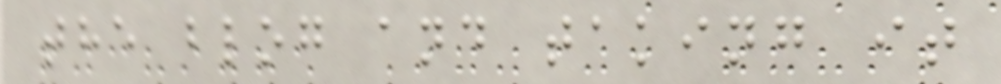the blog and taking it
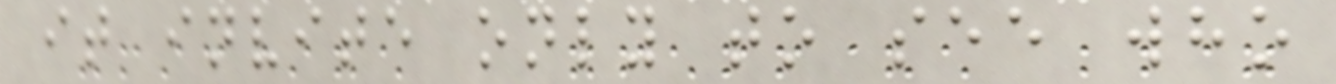it invite only to see who
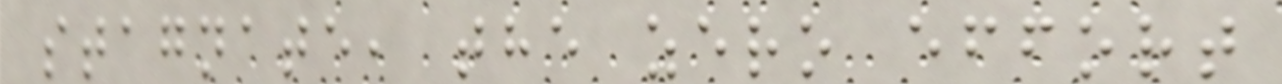stagnate, the zero effort
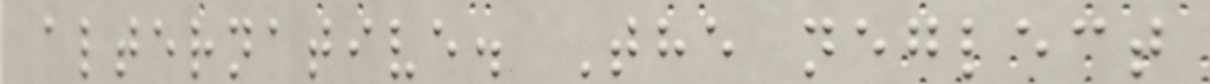alternative. The neglect
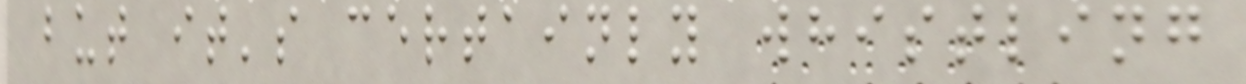but it's certainly whistling
